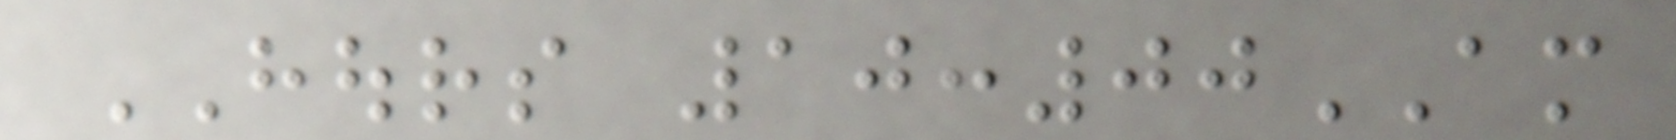HOURS 10:00AM
